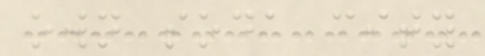own soda city
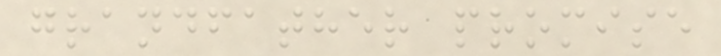grandfather promise
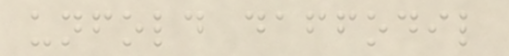unfold daffodil
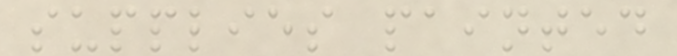supplies painted
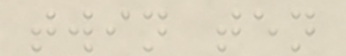twin ten
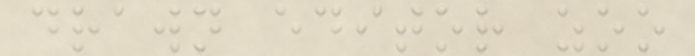drawn editor zoo
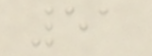51
